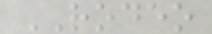RODEO
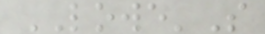LOWE'S
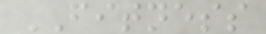FITNESS
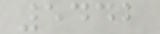5442
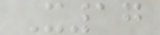X17
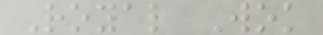Royal Wok
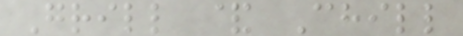Grill & Chill
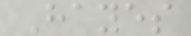Hayes
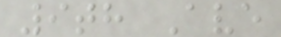9th Ave
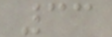33
